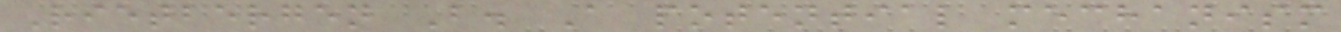Rietbergen B. A potential mechanism
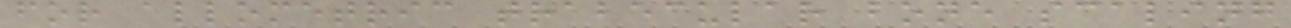for allometric trabecular bone scaling
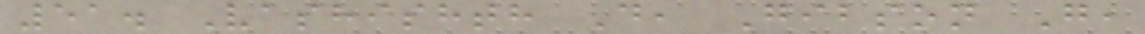51. Vashishth D, Gibson G,
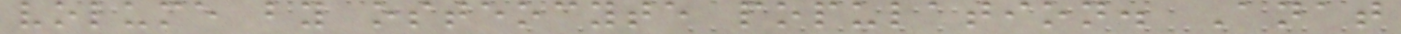volume by osteocyte population. Anat
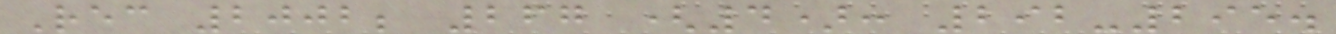Rec 2002; 267 (4): 292-295.
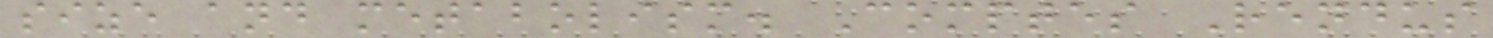size and metabolism. Comptes Rendus
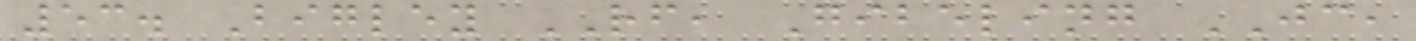53. Bigley RF, Gibeling JC,
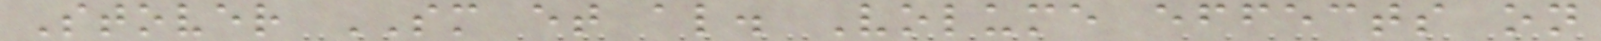Stover SM et al. Volume effects on
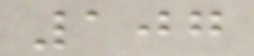107
